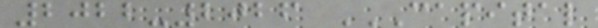2022-2026 CAPITAL
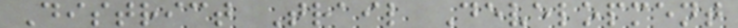District Trail Development
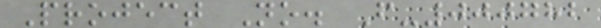Project No. F-000782
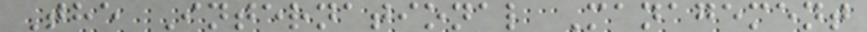The International Management
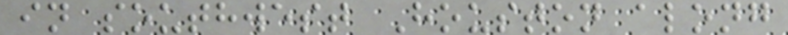in southwest Houston along
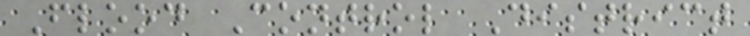Flood Control District
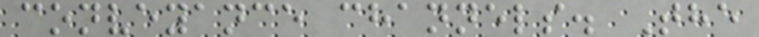conveyance channels. The
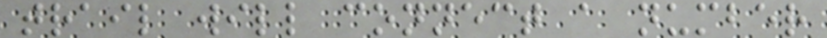trail will connect a number
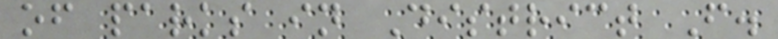of parks in District F.
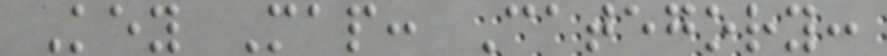Key Map: Category:
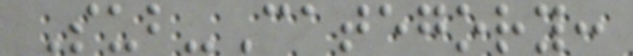Sub-Category:
